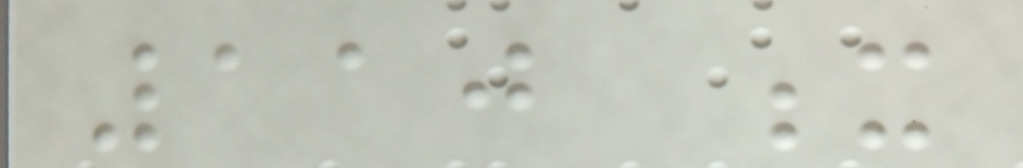110 x
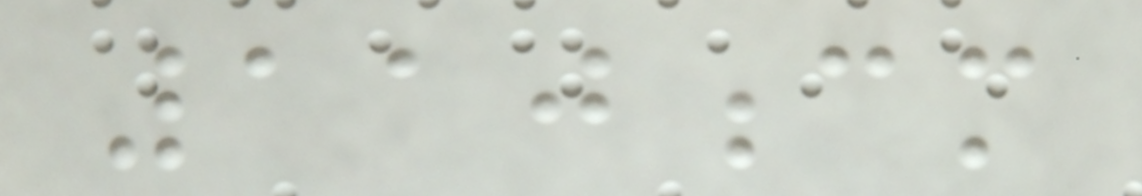110cm
